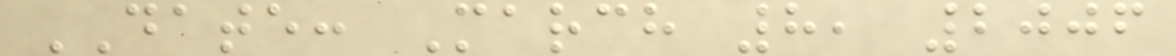DATE: March 8, 2006
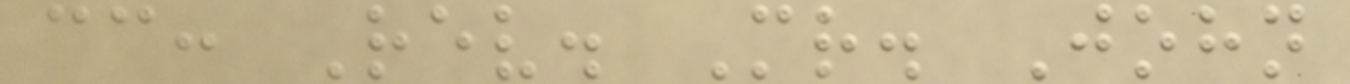cc: Rev. Mr. John
